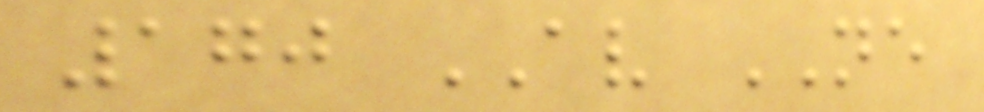170 AV NE
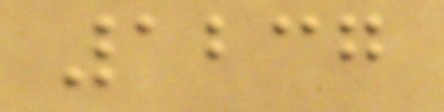1237
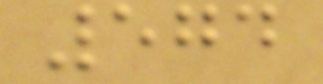574
